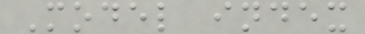Model index
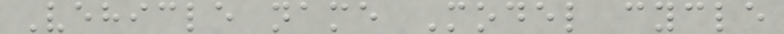Vehicle name Model cycle
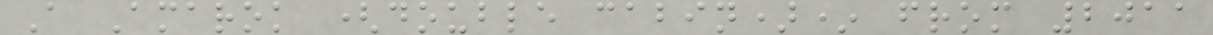A Amarok (double cabin)* from 2011
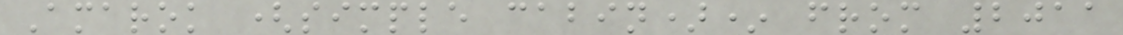Amarok (simple cabin)* from 2011
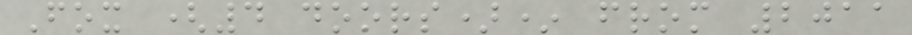Fox (4 doors)* from 2011
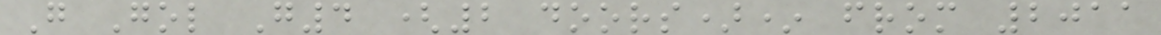G Gol G4 (2 doors)* from 2011
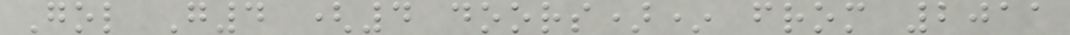Gol G4 (4 doors)* from 2011
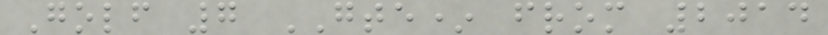Golf 7 GTE* from 2014
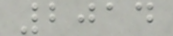2014
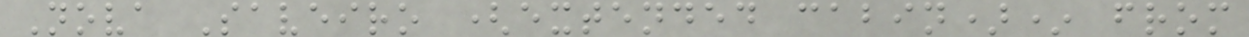Nova Saveiro (extended cabin)* from
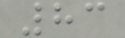83
